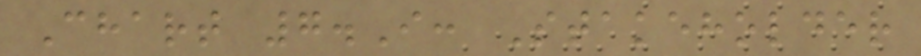Chart 7.I: Stakeholder
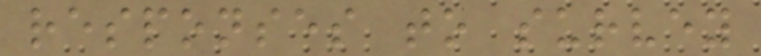responses to survey
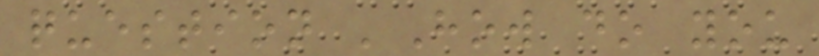question 'How do you
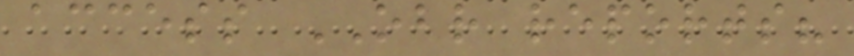access OBR reports?
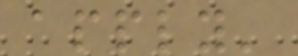apply'
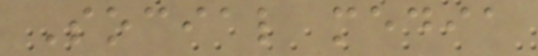Social media
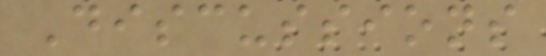Discussions
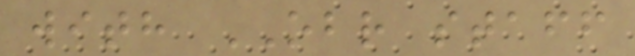with OBR staff
